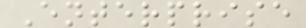Enterprise
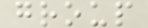group
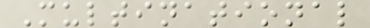Multinational
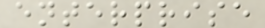enterprise
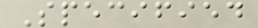Specified
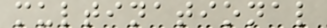multinational
